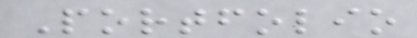Portfolio
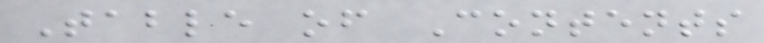Table of Contents
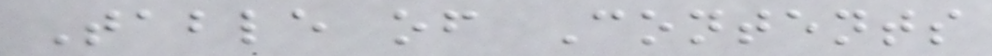Table of Contents
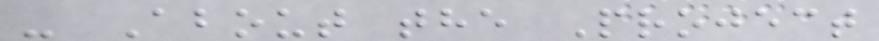- About the Project
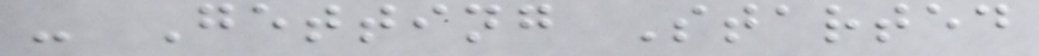- Getting Started
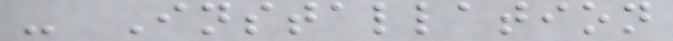- Installation
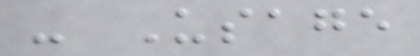- Usage
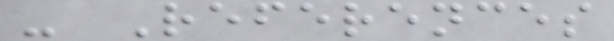- References
